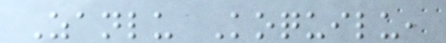Zanlu Koquilu,
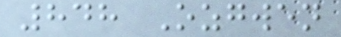848 Ozgwen
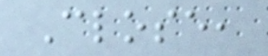Close,
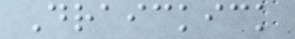Draickick
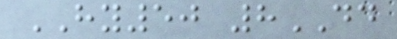HY50 8DD
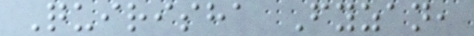Quirisha Fyzan,
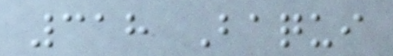318 Baqui
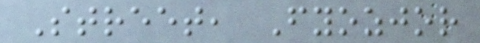Street, Fyozjor
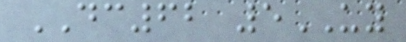DC62 5UY
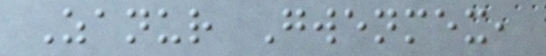Zanur Gwenmex,
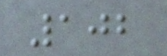102
